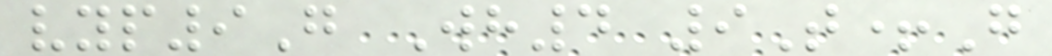vyp9G Wh4 9T+G
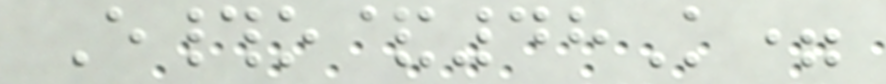E#o&48K=
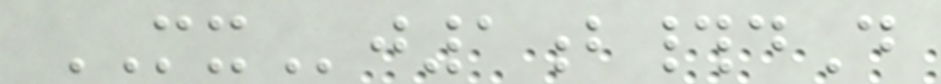MXj1b#dD
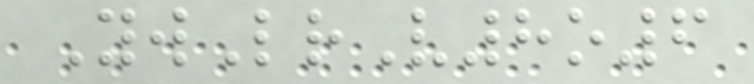YwLrV8o6
